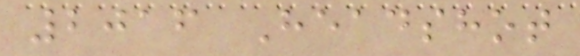2016 Headshot
